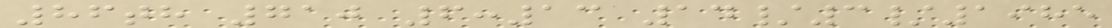86th 710 6:13 14/3/1985
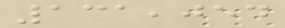131,054
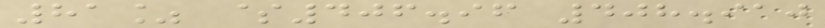81% $406.96 408.910
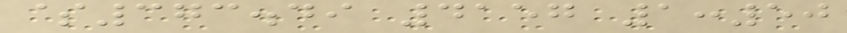$373.49 4157 1:50
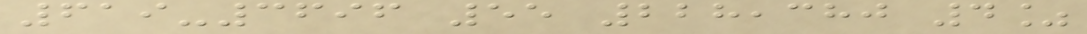619-3696 55 228,380 4%
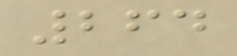264
